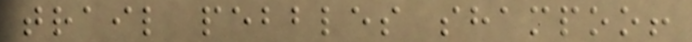trail pebbles shampoo!
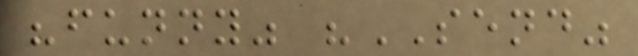"funny" "SEND"
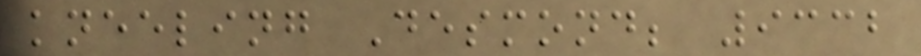kneeling Desmond; 9332
